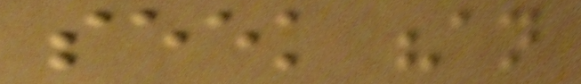seek "an
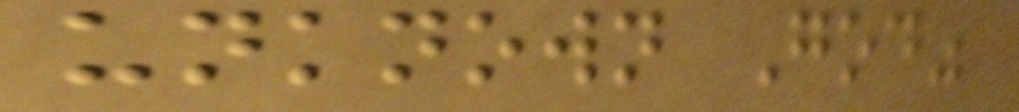unknown God"
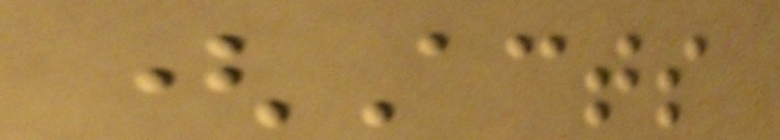(Acts
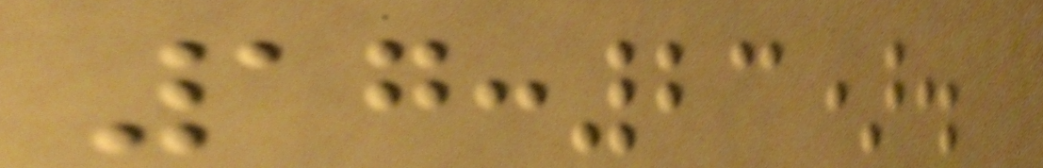17:23).
